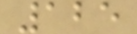125
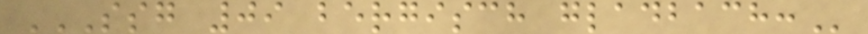SSG 09 BERGISCH GLADBACH:
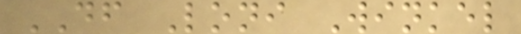DF Loni Winkel
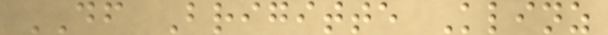DF Brigitte Klinz
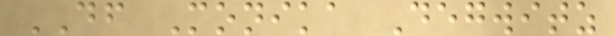DF Monika Degwitz
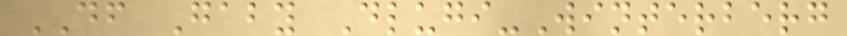DF Gaby Dlugi-Winterberg
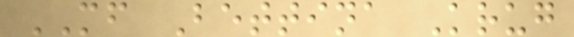MF Bettina Krug
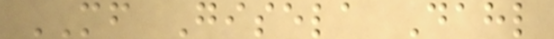MF Gisela Dahl
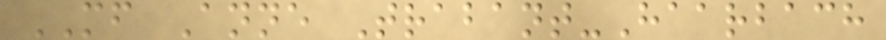MF Anne Trabant-Haarbach
